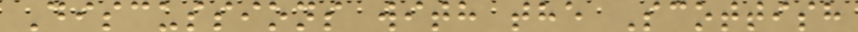Discussions with the Scottish
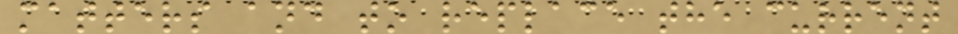matters and to replace the current
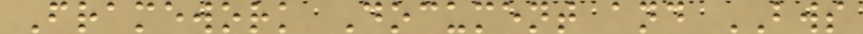Framework Document and BWS
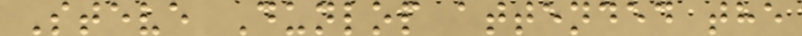Steve Dunlop attended the
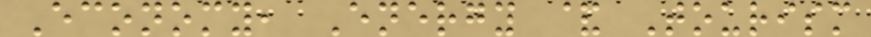Economy, Energy & Tourism
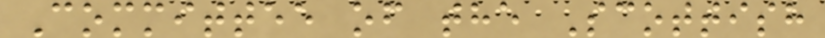Committee of the Scottish
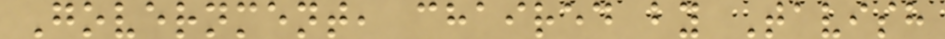Government, chaired by Tavish
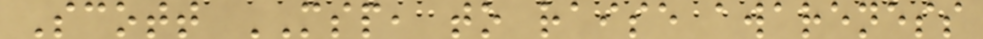Scott MSP, to raise awareness
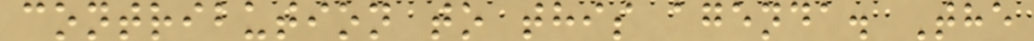contribution to this agenda. The
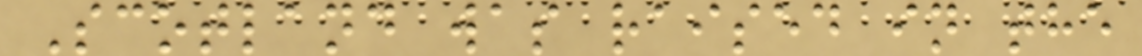Scotland was raised in the
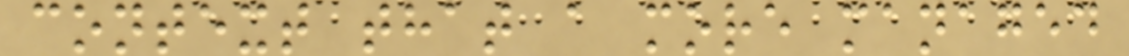context that a more managed
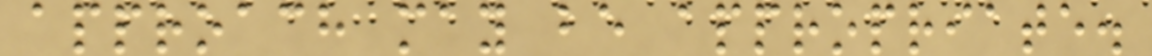approach may be appropriate.
